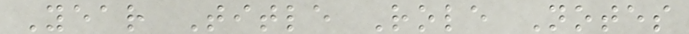Year Title Role Notes
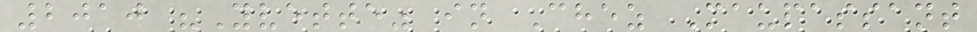2010 "Yvette" in Chez Maupassant
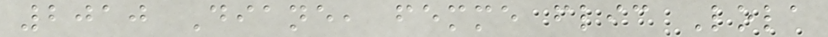2010 Diane, femme flic Lola
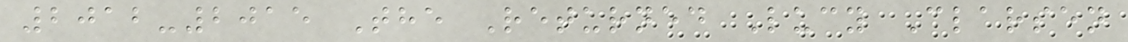2012-2015 The Returned Lucy Clarsen
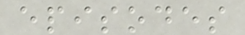episodes
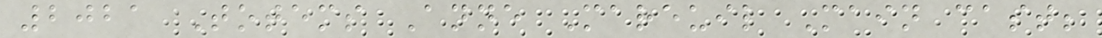2021 Totems Anne Mareuil Main cast;
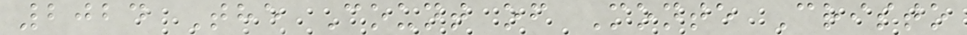2024 The Count of Monte Cristo
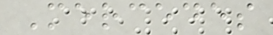Mercedes
